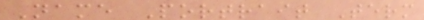Name Portrait Term
